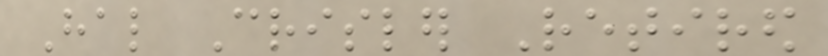Hal Crisler Retired
